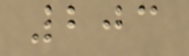203
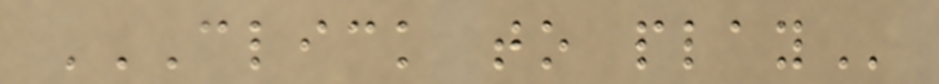CLICK TO PLAY
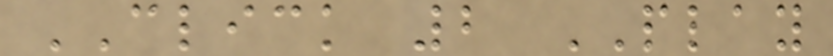CLICK 2 PLAY
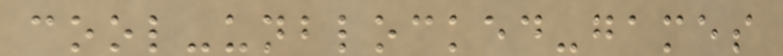cool-unblocked-games
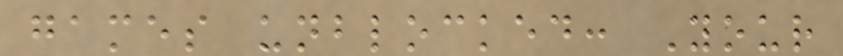games unblocked: Your
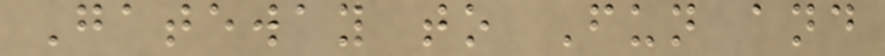Gateway to Fun and
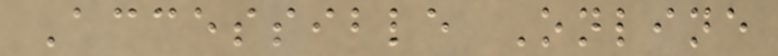Accessible Online
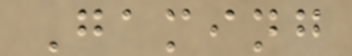Gaming
